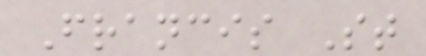Francis St
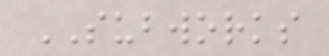SUBWORKS
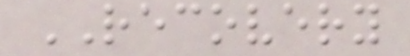RECOVERY
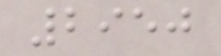2950
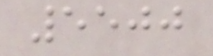5500
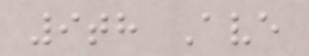9th Ave
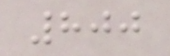800
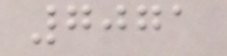7071
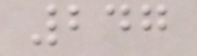247
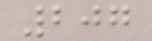207
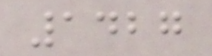1427
